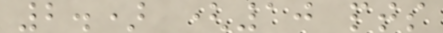2.) (10 pts
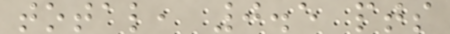total, 0.5 pts
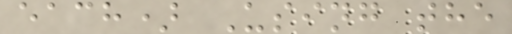each) Using the
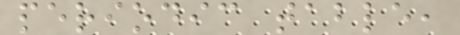periodic table,
